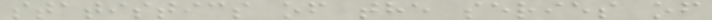statistics of the series of
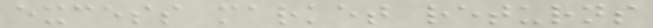excess market returns
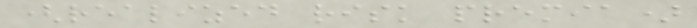(realized risk premia)
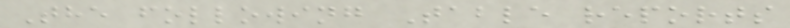The following Table reports
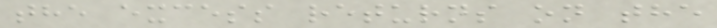the excess returns on the
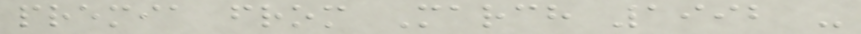premia from March 1992 -
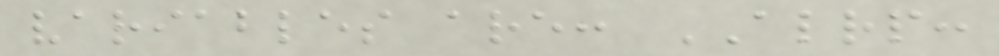variables are: ALRP:
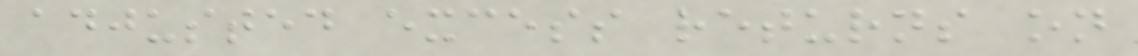adjusted excess returns on
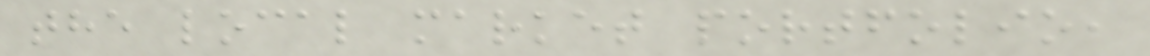the local market portfolio,
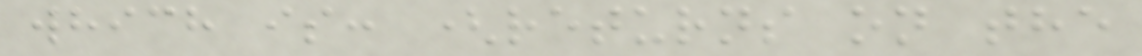which is: (returns on the
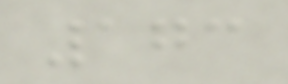173
